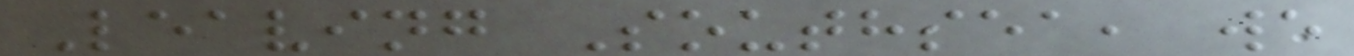Leaving Southsea, we
